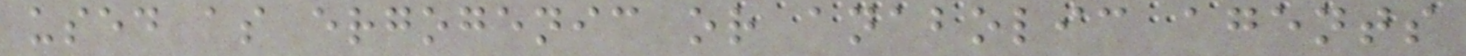used as ergogenic or anabolic agents
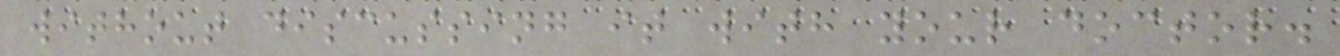without discussing it with your doctor.
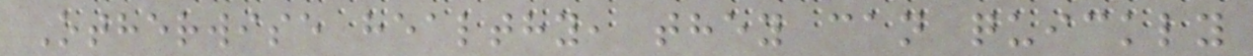Otherwise healthy, they can quickly
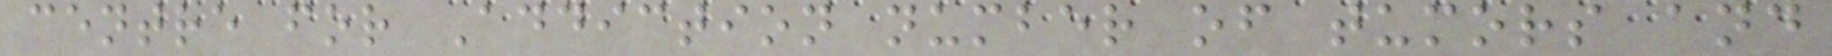centre for Addiction number of tumors and
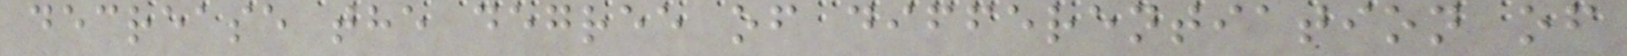decrease the degree of differentiation of
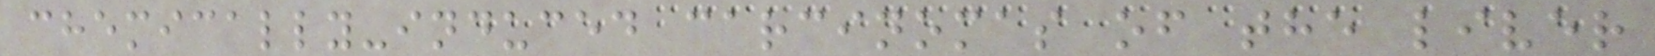chemically-induced carcinomas of the liver
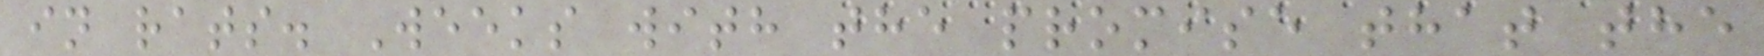in rats. Weeks with the promise that the
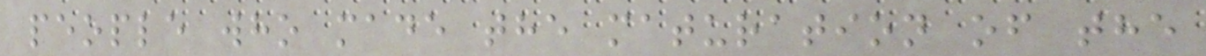people who made the maturation of the
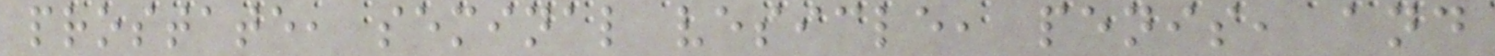prostate, seminal vesicle, penis, and
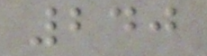240
